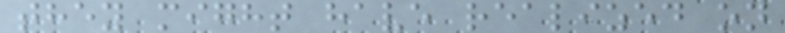they might have realized on
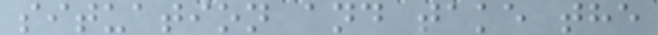situation and take the
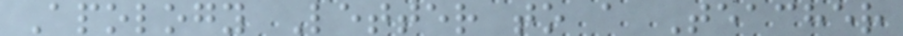Apology Letter to a Teacher
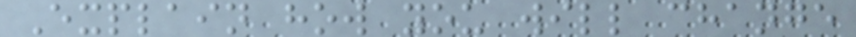Explain how you will change
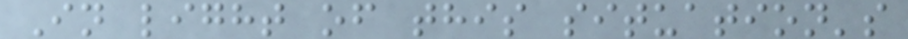In light of this situation's
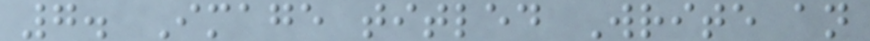7. Image titled Write an
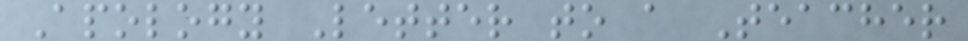Apology Letter to a Teacher
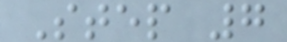Step 7
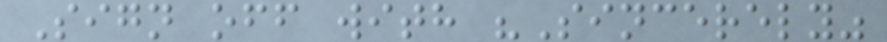Sign off with "Sincerely"
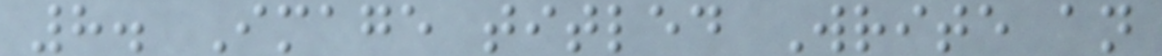8. Image titled Write an
